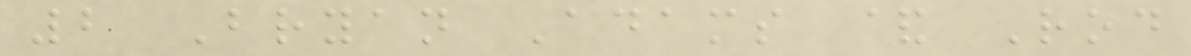2 Bryan Adams & Rod
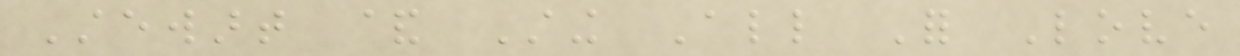Stewart & Sting All For Love
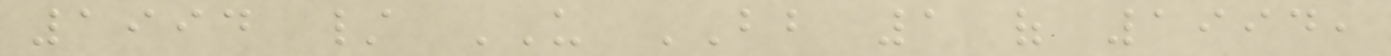1994 / US BB 1 of 1994,
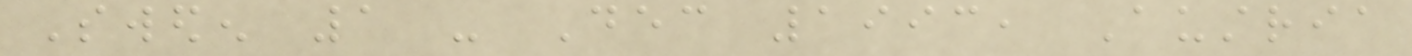Sweden 1 - Dec 1993, Austria
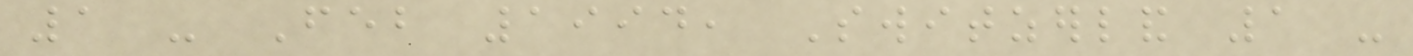1 - Feb 1994, Switzerland 1 -
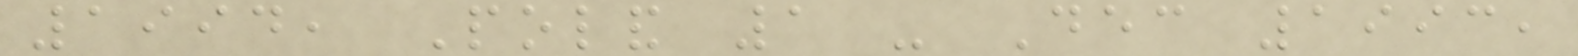1994, Poland 1 - Dec 1993,
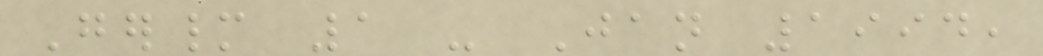Germany 1 - Jan 1994,
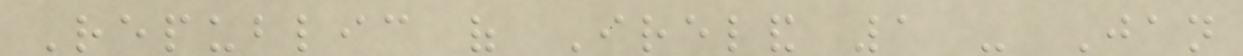Republic of Ireland 1 - Jan
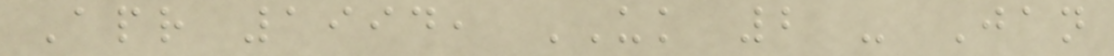Apr 1994, UK 2 - Jan
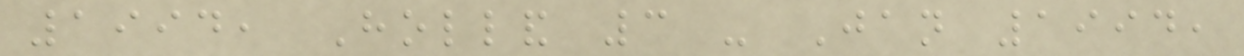1994, Holland 3 - Jan 1994,
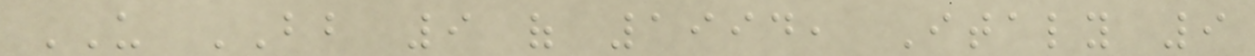US BB 9 of 1994, Italy 9
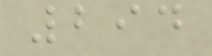294
